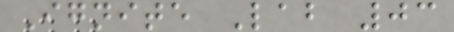Ignite Lab 03
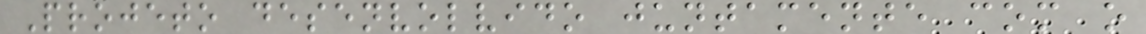Projeto desenvolvido juntamente com o
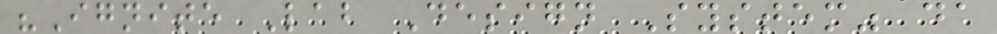"Ignite Lab Design System" da
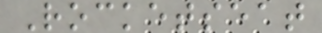Rocketseat
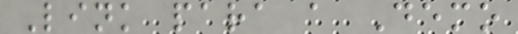Link para a Demo
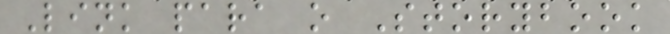Link para o Storybook
